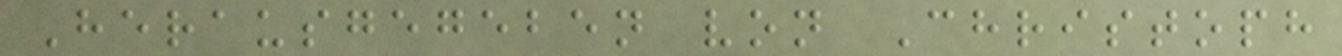Herausgegeben von Christoph
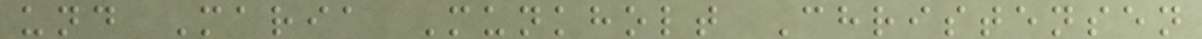und Maria Munkholt Christensen
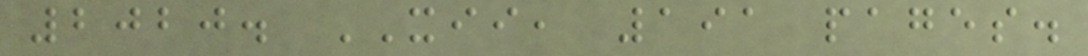2020. XII, 191 pages.
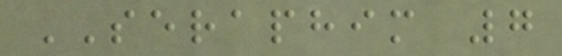SERAPHIM 7
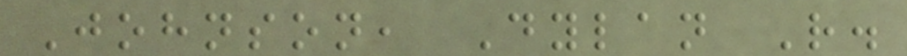Johnson, Dylan R.
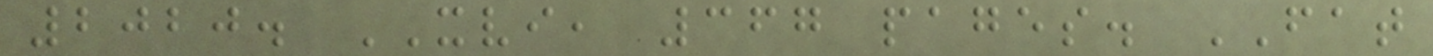2020. XVI, 367 pages. FAT
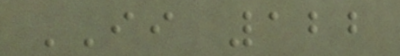II 122
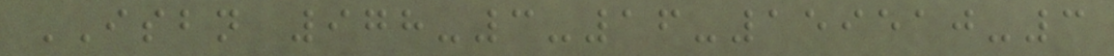ISBN 978-3-16-159510-3
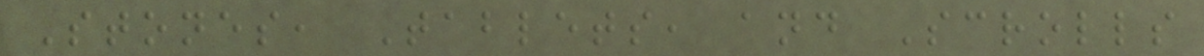Stones, Tablets, and Scrolls
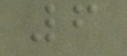6
